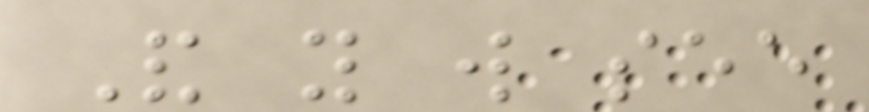And you will see
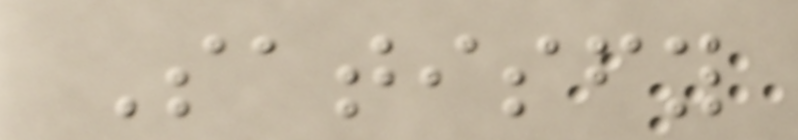Satisfy
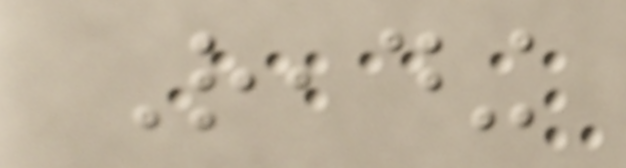Reading
